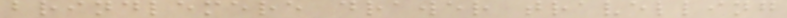brindlemere drawer travelling
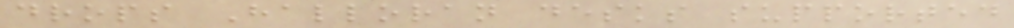drops Halloran desks supported
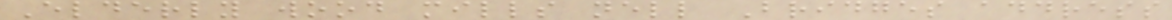Elderly wood mills nell Bridges address
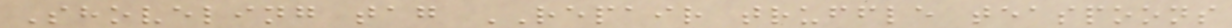Shoveling tag REPAIR truffle teaspoons
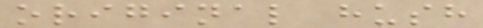original hush
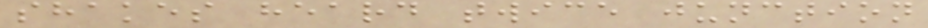shakes heard twice junction
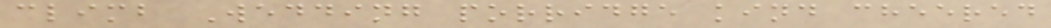climb Wedding porridge kind cheered
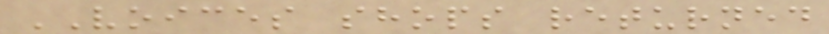VOICES shops returned
